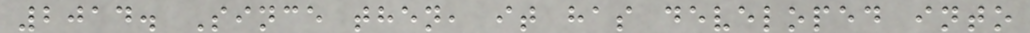2014. Since then, it has developed into
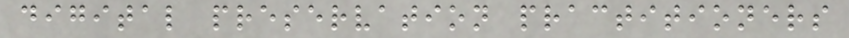digital preservation practitioners
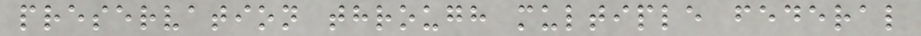preservation through multiple federal
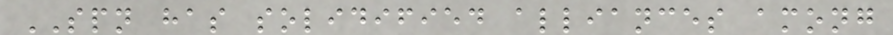SPN has solidified alliances among
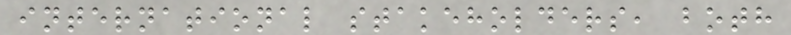international stakeholders, both
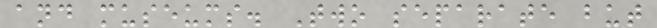and museums. Two separate but
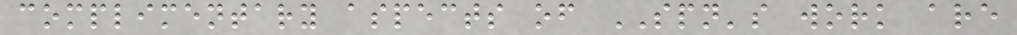complimentary aspects of SPN's work are
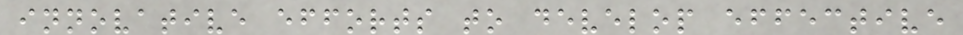innovative efforts to develop effective
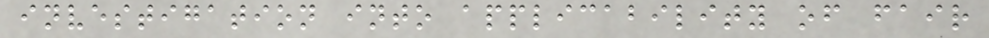investigation into applicability of fair
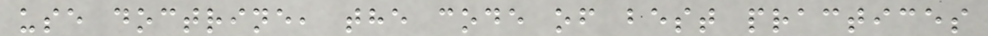use doctrine, the code of best practices
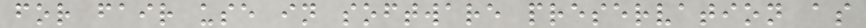for fair use in software preservation as
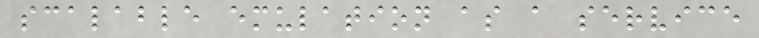scalable emulation as a service
